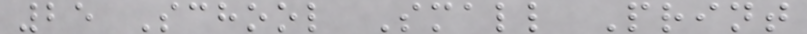25 School Small Print
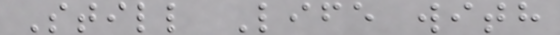Still Life with
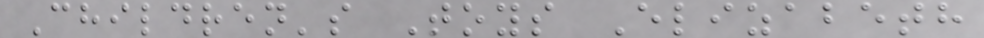Children's Toys Elizabeth
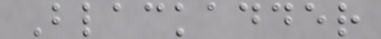Blackadder
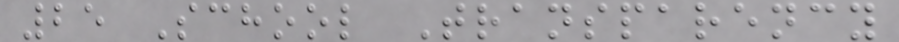25 School Transparency
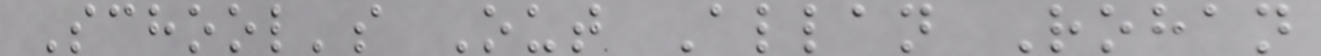School's Out Allan Rohan
